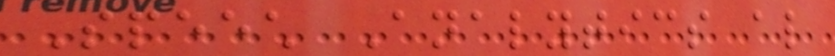Speech Analytics also
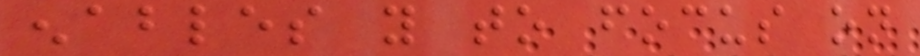enables you to focus on
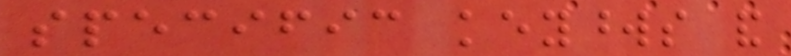specific keywords and
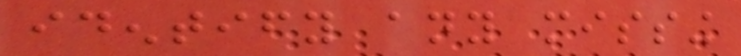identify any missing
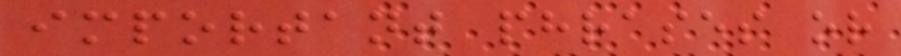important phrases or
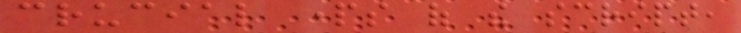crucial parts of the script,
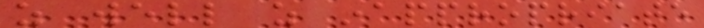as well as inappropriate
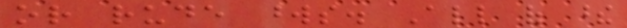or rude words. All of these
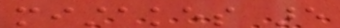mistakes are
